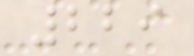229
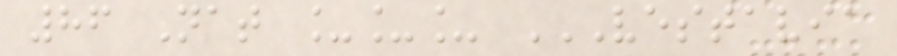86 Nat ___ VESTAVIA
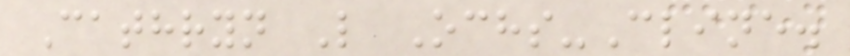Cathryn L Ochs-Cline.
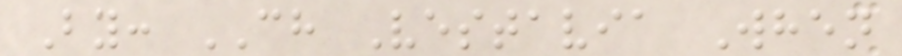By: CH Vestavia When
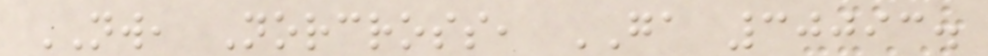NW, Norcross, GA 30093.
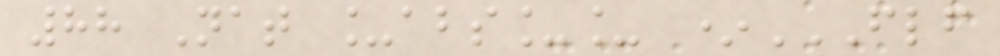88 Nat _abs__ *FLF
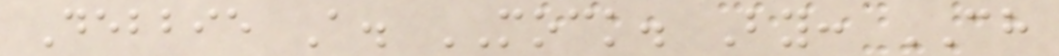Debbie A. MOCK. By: CH
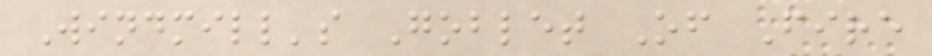Windmill's Goblet Of Fire
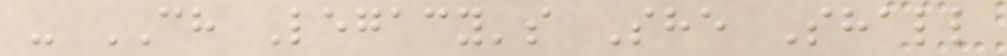- CH Legacy's She Shall
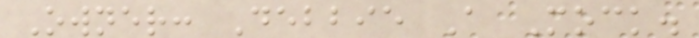Owner: Debbie A Mock.
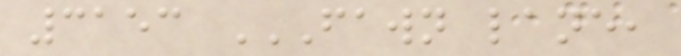3153 FAWN LANE,
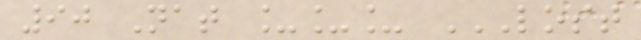90 Nat ___ LOST
